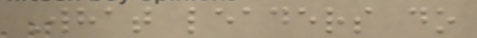What leaders do
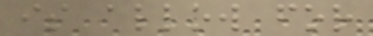is allow for
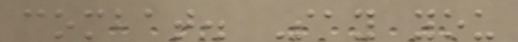combat. Say you
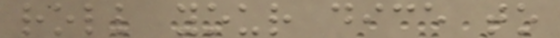roll your dice to
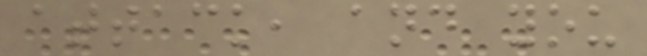attack, and you
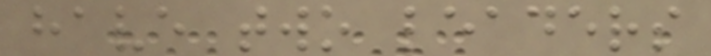have two leaders
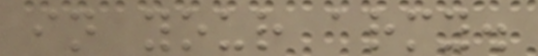in your army.
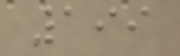199
